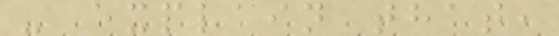- explain that,
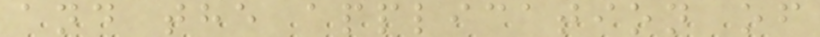and the application of
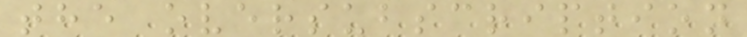the oversubscription
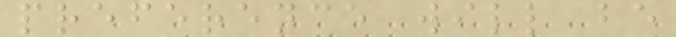preference will be
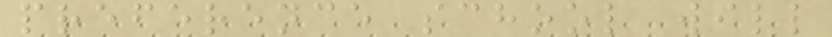preference school will
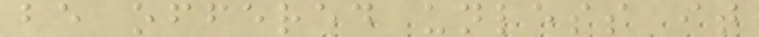be offered unless it
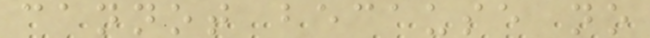cannot because no
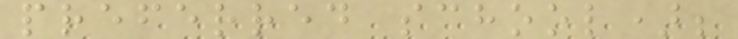preferred school);
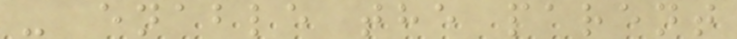- enable the parent
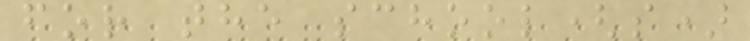for the school(s)
